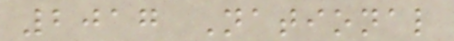2017 National
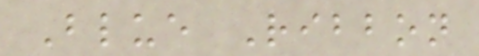Blue Ribbon
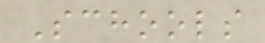Schools
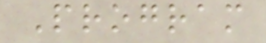Program
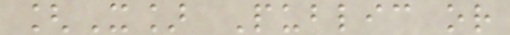[X] Public or
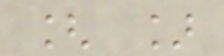[ ]
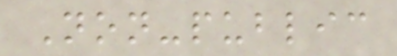Non-public
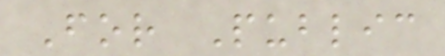For Public
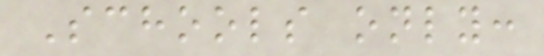Schools only:
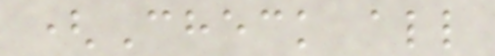(Check all
